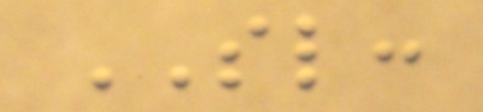SL:
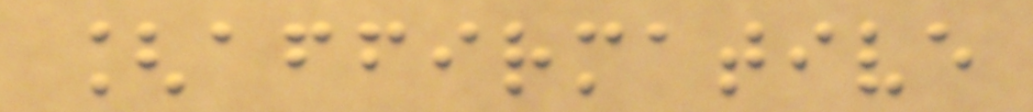[affirmative
